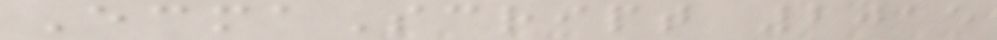EcmaScript 2015
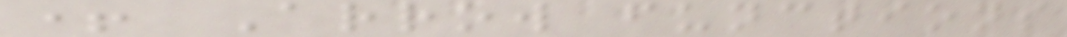+ Arrow functions
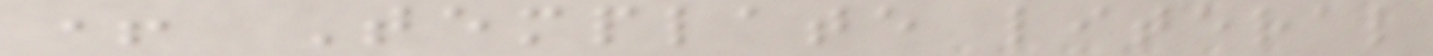+ Template literal
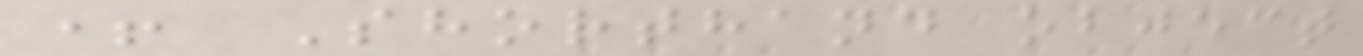+ Shorthand object
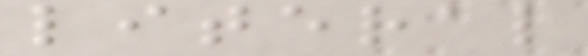literal
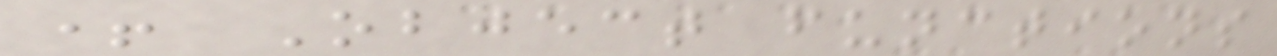+ Object functions
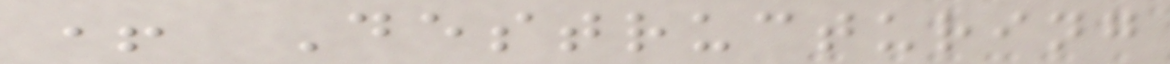+ Destructuring
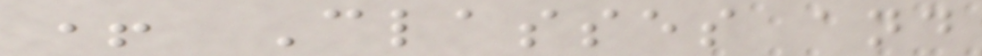+ Classes and
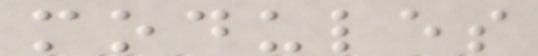modules
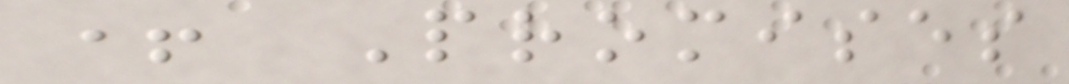+ Promises
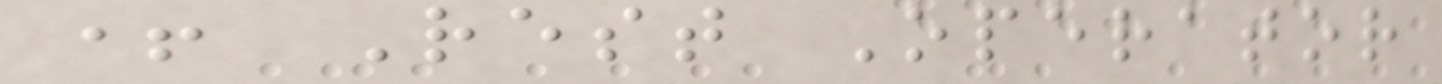+ Rest Operator
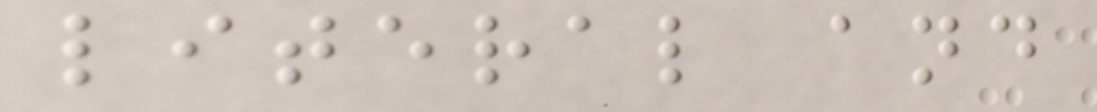literal and
